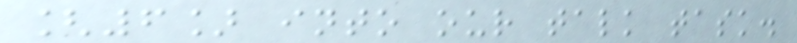[6] into our talk task.
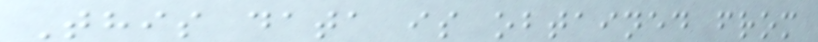This data is obtained from
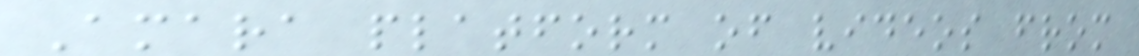Amara platform of videos from
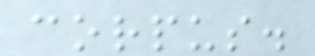corpus.
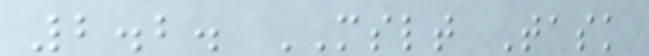2.2. MSLT Task
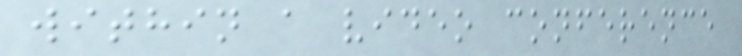within a video conference
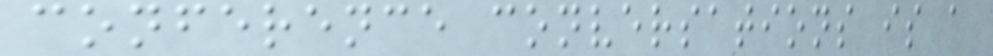conference conversations is a
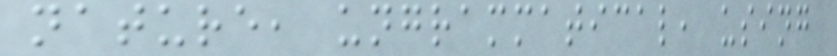nature, ungrammatical, using
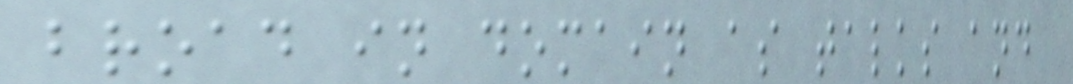broad in domain as talks and
